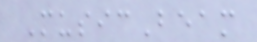MusicBeam
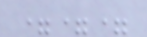===
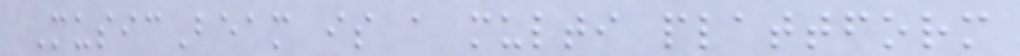MusicBeam is a multi plattform
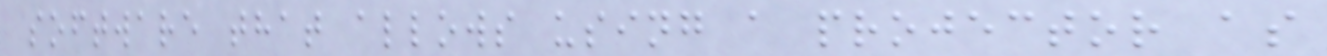software that allows using a projector as
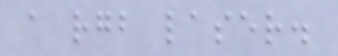a rgb laser.
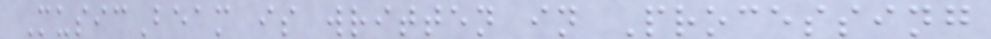MusicBeam is written in Processing
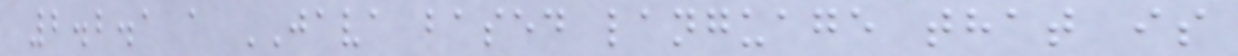2.2.1 a JAVA based language that is
